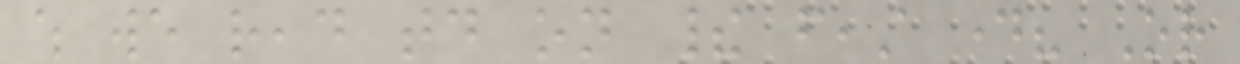which we read today on their feast day? Or
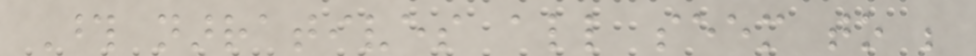Those narratives all seem to be
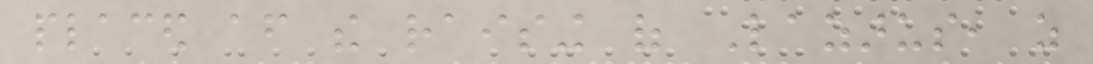placed after the raising of Lazarus, as
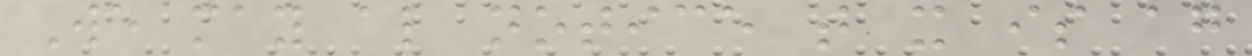We may also notice that it is again
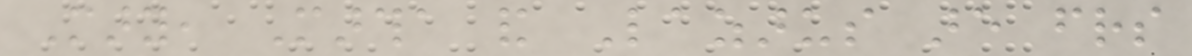Mary, Martha and Lazarus are friends
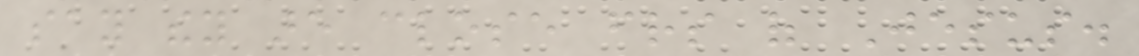say they are close friends of Jesus.
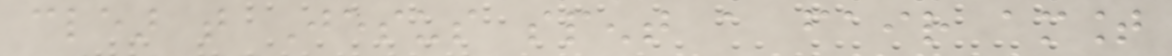clear that Jesus spent a fair amount
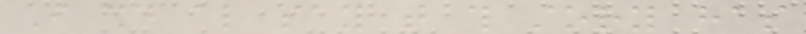I should also say that this story has
